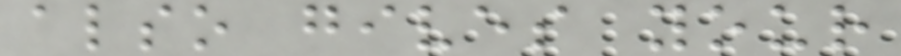also gives your
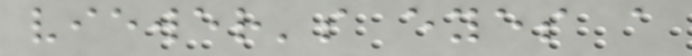viewer's eyes a
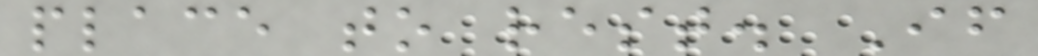place to rest. If
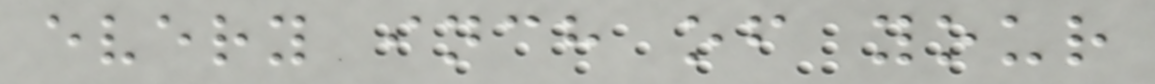every inch of your
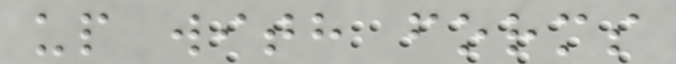up with forms
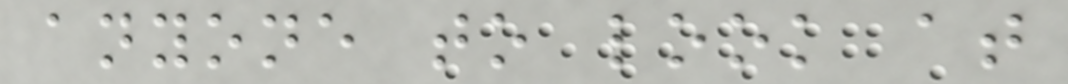anyone to look at
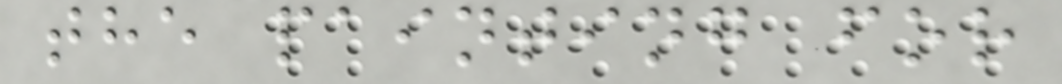the painting for
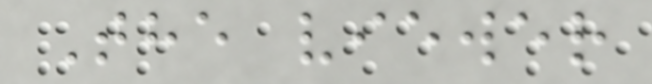The viewer
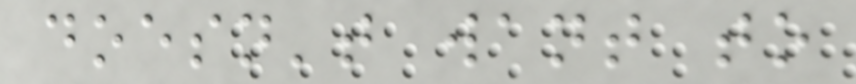doesn't want to
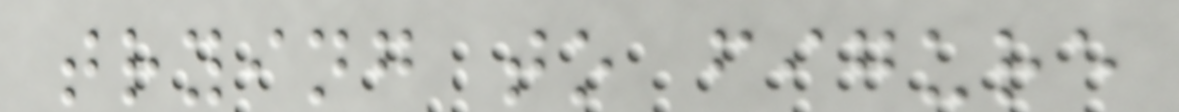trying to figure
